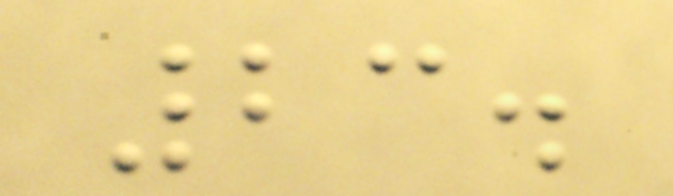23.
